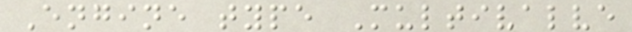Engine type Multivalve
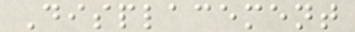Displacement
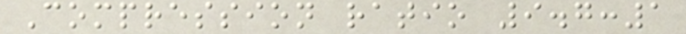Compression ratio 9.7:1
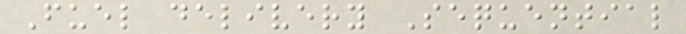Fuel delivery Sequential
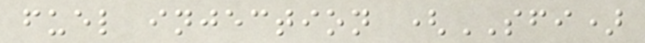fuel injection (SFI)
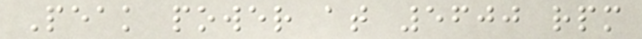Peak power at 5600 rpm
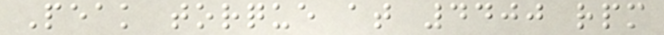Peak torque at 4400 rpm
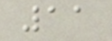11
